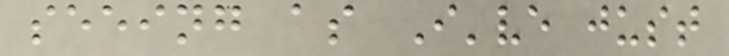seeing as I've just
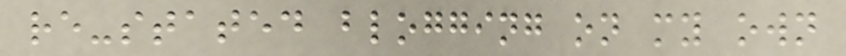re-stated blogging on my own
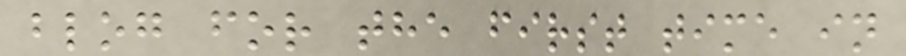blog for the first time in
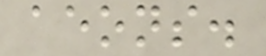aeons.
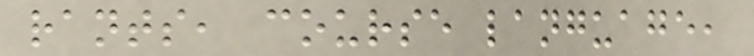rants, course language,
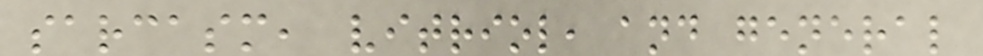sarcasm, vitriol, and general
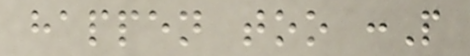happen too :P
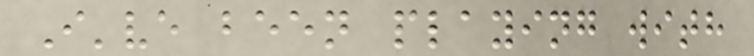I've been playing with
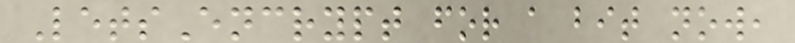LetsEncrypt for a bit now,
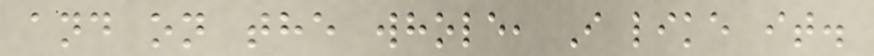and on the whole, I like it.
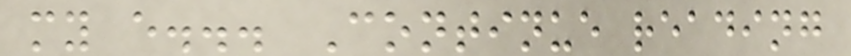my e... Continue reading
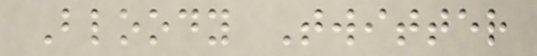Bloody Twitter
